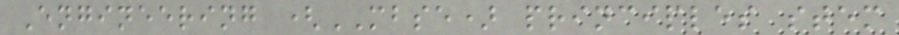Engineering (MBSE) principles stem
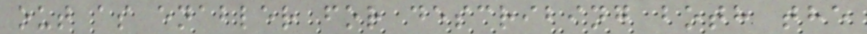out as enabler for describing both the
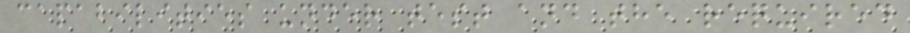capabilities under test and the required
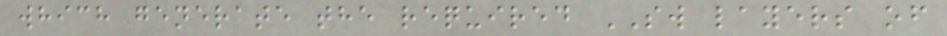which generate the required SW layers of
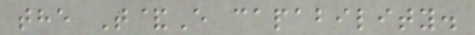the T&E capability.
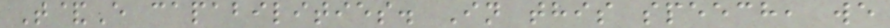T&E capabilities. In this speech, we
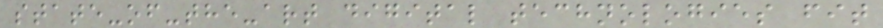state-of-the-art digital technologies fit
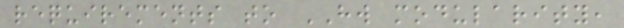requirements to HW modularity,
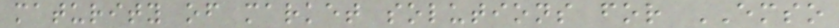maturity of market solutions for EMSO
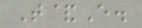T&E.
